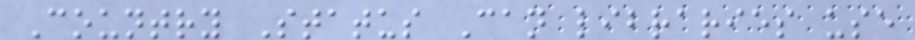Country Status Can libraries use
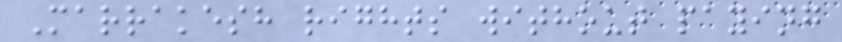Marrakesh rights without paying
